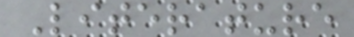Literature
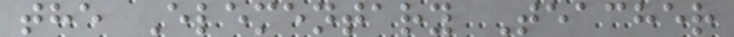the Elementary Teacher
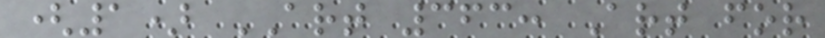(1) ART 363: Art for
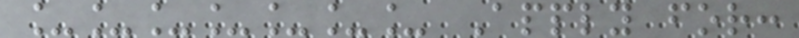_______ Apply for:
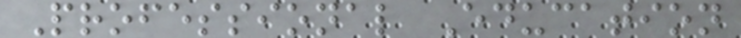Professional Education
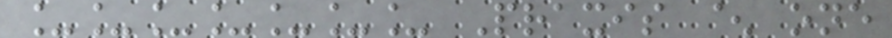_______ Praxis ^ one
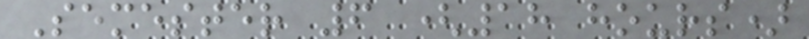Semester 6 (18 hours)
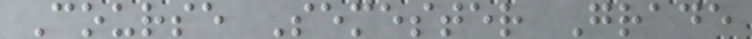Course Semester Grade
